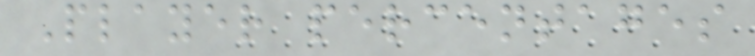Player percentages
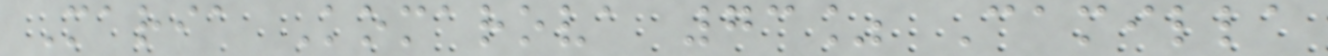Maria Komarova 73% Camilla
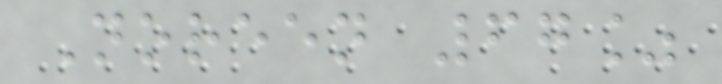Noreen 67%
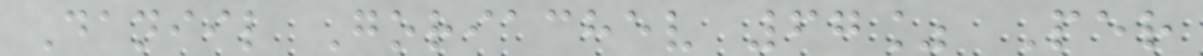Daniil Goriachev 67% Per
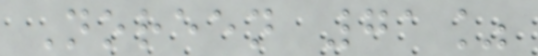Noreen 71%
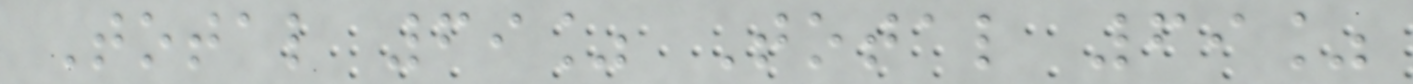Total 69% Total 69%
